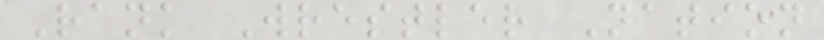Rank Wrestler Nation
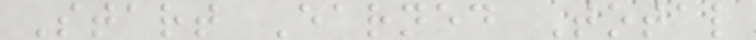Start Earned Total
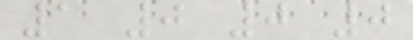1 0 0 0
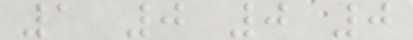1 0 0 0
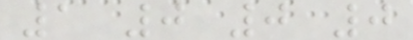1 0 0 0
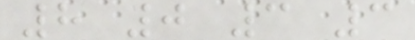8 0 3 3
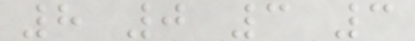8 0 3 3
